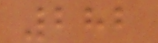282
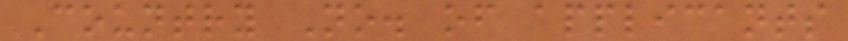Country No. of applicants
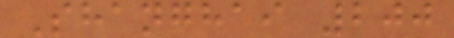Shanghai 200
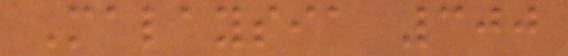Malaysia 300
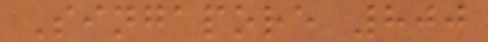Singapore 800
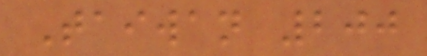Taiwan 200
